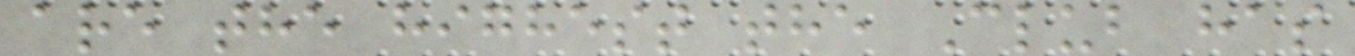are the highest the Club has
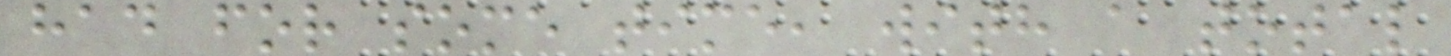had for some time, with a total
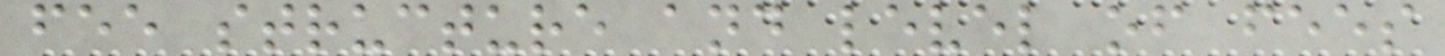fee structure and level of fees
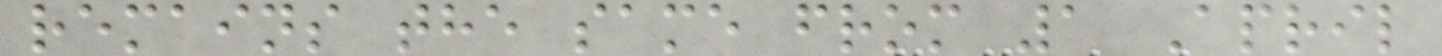remains the same from 1 April
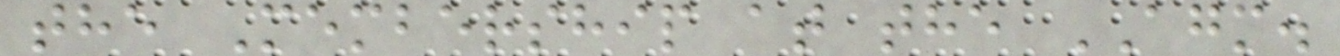the Membership at the AGM.
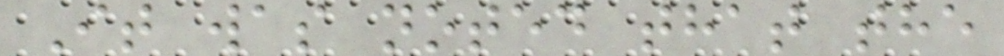It was noted that the
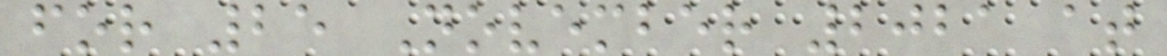for 25 November 2021 at
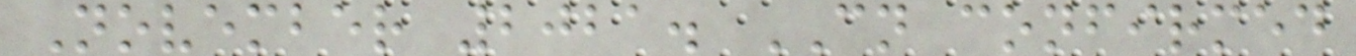November 2021. CN confirmed
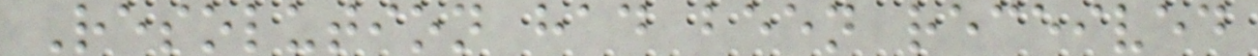Resolution had been received
